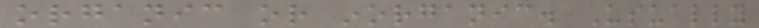organic or inorganic. Usually
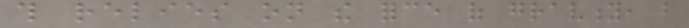this relies on the force of gravity, but
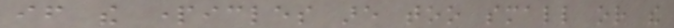if the particles are too small or the
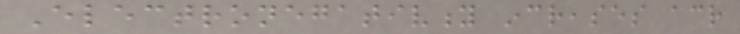Electronegativity increases across
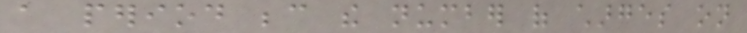a period because the number of charges on
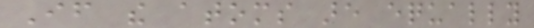If the atoms are equally
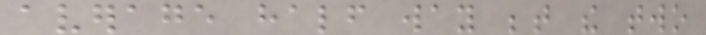average half way between the two
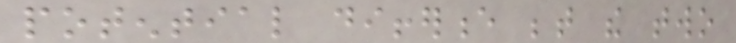potential difference between the two
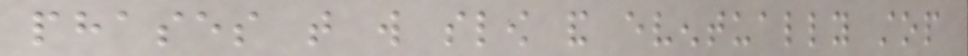phases that will slow and eventually stop
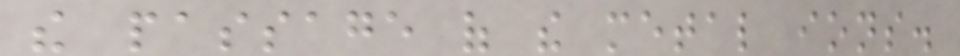the passage of the metal ions.
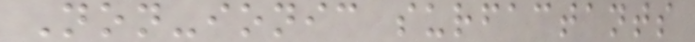Non-ionic surfactants
